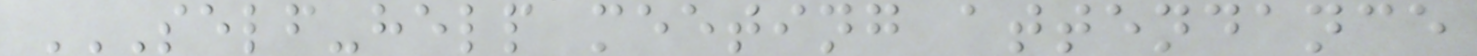SELF-HELP MEETING ATTENDANCE
